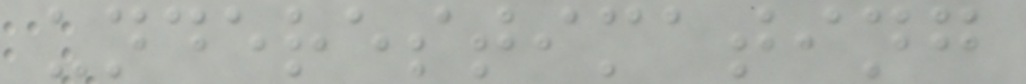underestimating
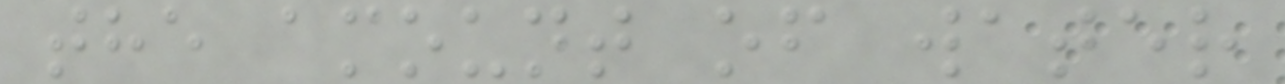the amount of water
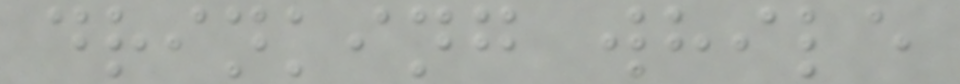drinking while
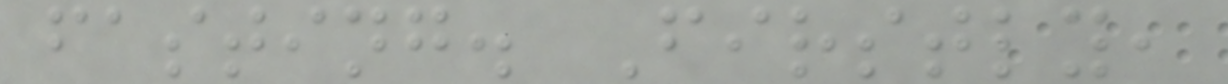fasting. Firstly,
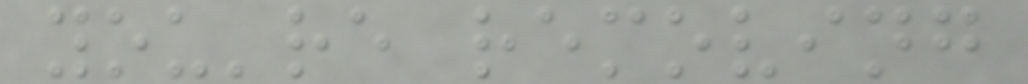you're removing
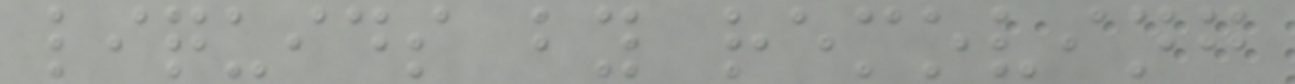liquids by removing
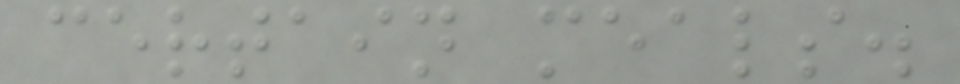certain meals.
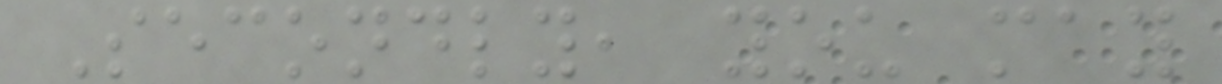Secondly, you may
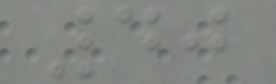40
